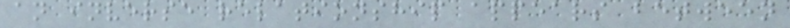an inverse relationship appears between
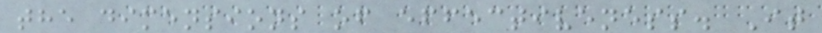the dimensions of effectiveness. It
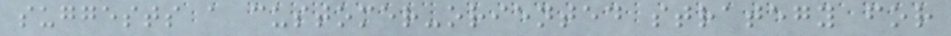suggests a customer-oriented strategy for
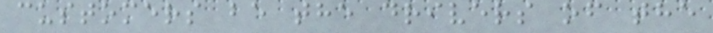customers be the drivers of the
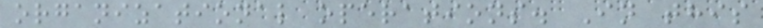organizational operations. In this
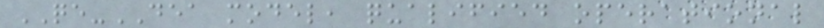QE-DEA model, qualified operational
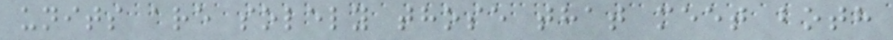units are solely those that meet both
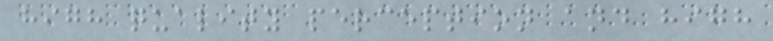high quality perception and high
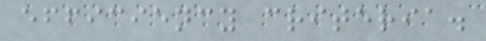efficiency criteria.
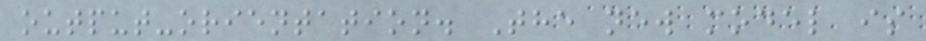output-orientation. The new model is
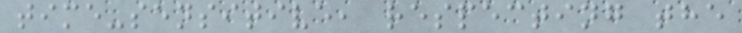time-sensitive, respecting the
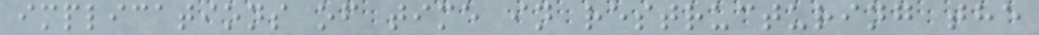implications of time in restructuring the
